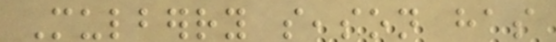Mulberry season has
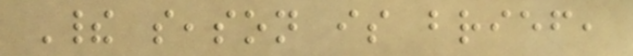Their season is brief,
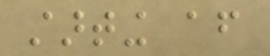starting after
